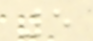5
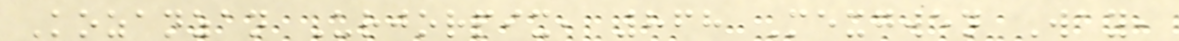Kozanzan Urjorpix, 868 Mexgwen Way,
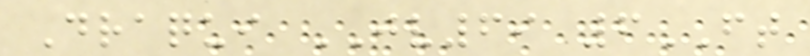Draqui JV69 6FT
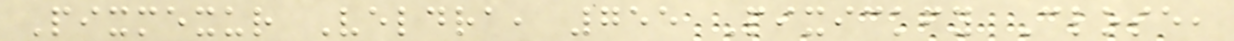Pixmexur Veldra, 755 Pixickfy Close,
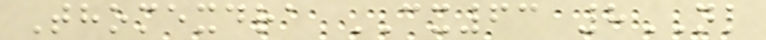Thomexdra CX63 8NL
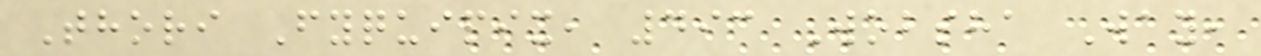Thori Fyquipix, 493 Wobsha Way,
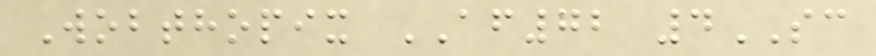Wobthopix AF72 4SC
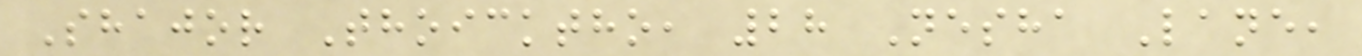Shajor Thoicktho, 28 Nesha Lane,
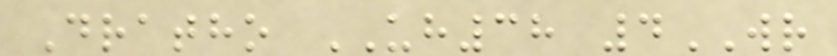Dratho UH38 4WR
